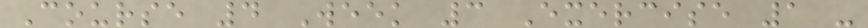Course 4 Week 3 Exercise 1 -
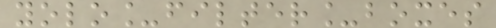yolo_filter_boxes
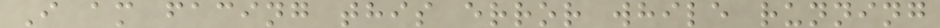I am facing this error while running
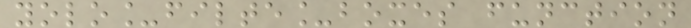yolo_filte_boxes function
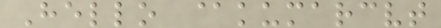Hello @kumarcvt
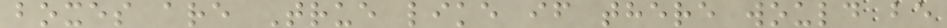boxes are True like if there would be
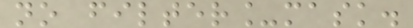no filter_mask.
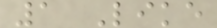1 Like
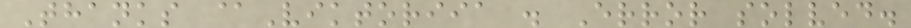Thanks @Viktoriia . Error solved.
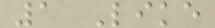1 Like
